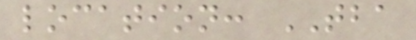location: TBA
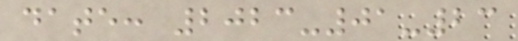date: 2023-01-23
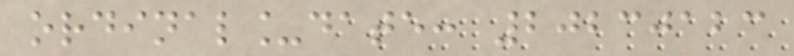ordinal_date: 20230123
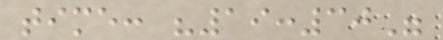time: "19:30"
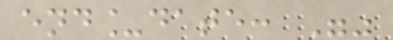end_date: ""
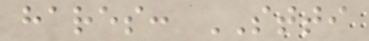hares: STTI
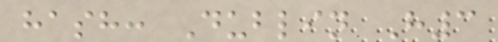hash: Dublin H3
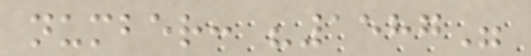number: "1587"
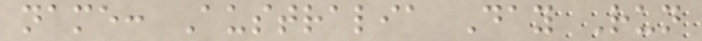name: Australia Day Run
